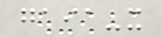gaia-x
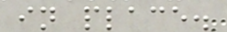in place.
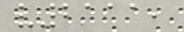v2111,
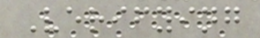Verifying
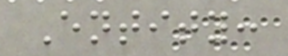Entity:
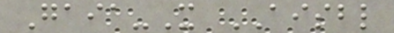Gaia-X AISBL
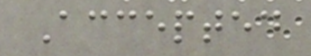Accepted
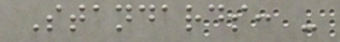Standards: -
